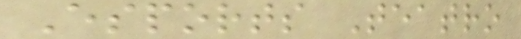Esports Teatro
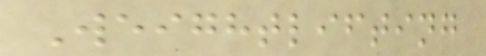Weightlifting
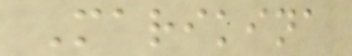Marikina
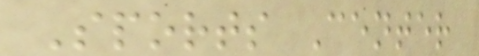Sports Center
